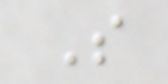S
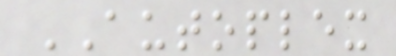AUTOPLEX
